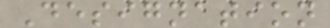Designation
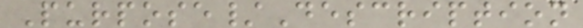Purpose/Description
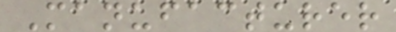Manufacturer
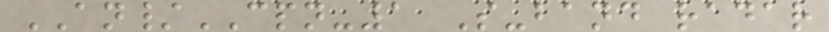AN/CPN-1 S-band radar
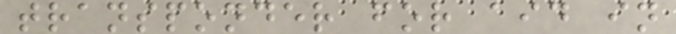transponder for aid in
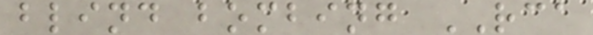blind bombing RCA
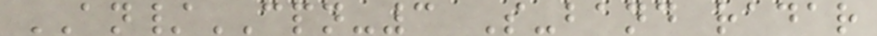AN/CPN-3 S-band radar
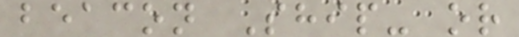beacon Ship- or
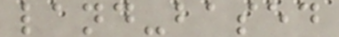land-based
